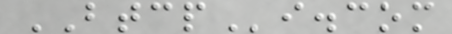BTCPi.com
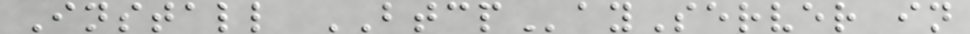Install BTCPayServer in
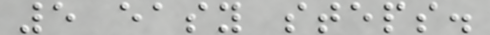5 easy steps.
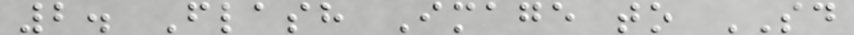2. Flash Image to SD
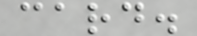card.
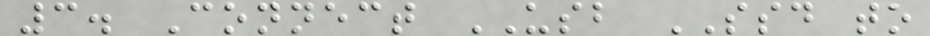3. Connect USB SSD to
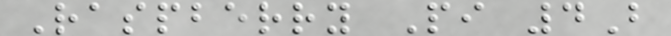Raspberry Pi 4B
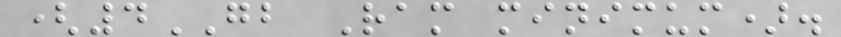(4GB Ram minimum).
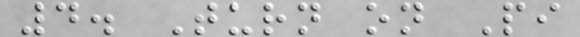4. Turn on Pi
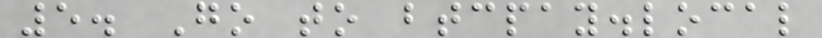5. Go to btcpay.local
